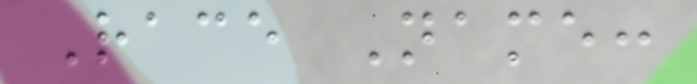Race Name:
